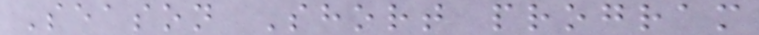Season Short program
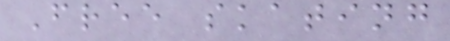Free skating
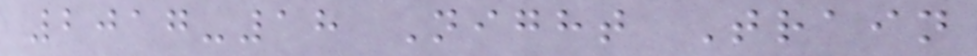2017-18 Night Train
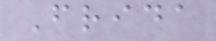Frida
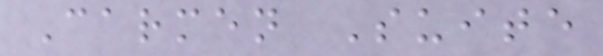Carmen Suite
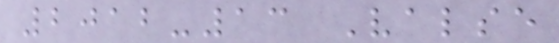2012-13 Valse
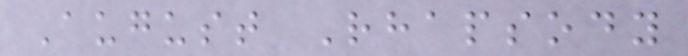August Rhapsody
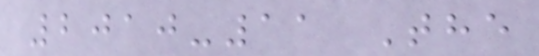2010-11 The
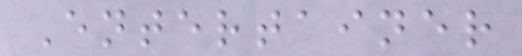Entertainer
